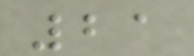21
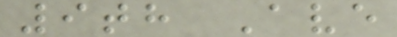9th Ave
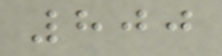800
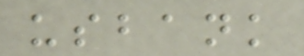usbank
